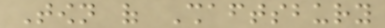Town of Shaftsbury
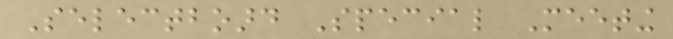Selectboard Special Meeting
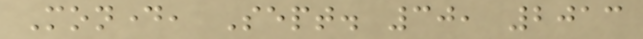Monday, Sept. 30, 2013
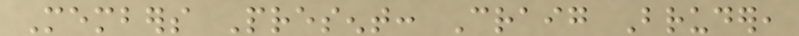Members Present: Craig Bruder,
